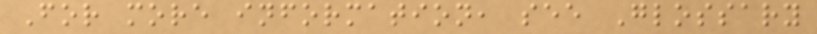For more information, see Glossary
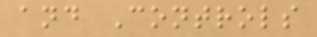and Controls
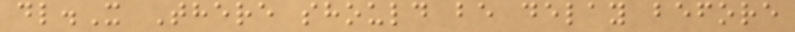dl.X There should be delay before
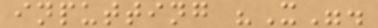inputting "X".
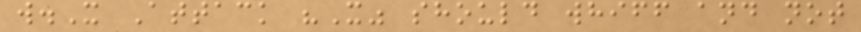w.X Attack "X" should whiff and not
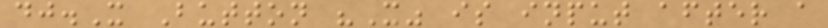dj.X Button "X" is input after a
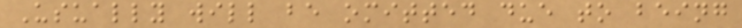Usually will be omitted due to being
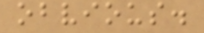obvious.
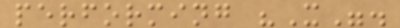performing "X".
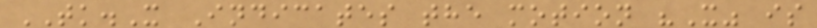TK.X Indicates the motion "X" is
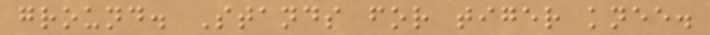ground. Stands for tiger knee.
